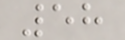58
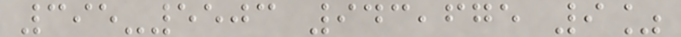395-5503 943,675 9%
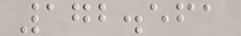172.561
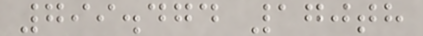799.474 170th
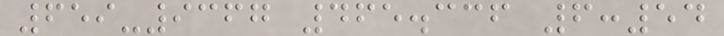659-9367 465.336 6:54
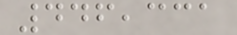446,331
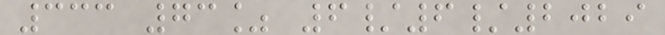333 73% 6/6/2029
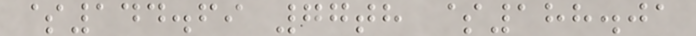$144.69 77th $188.01
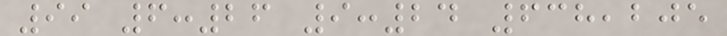99 6:26 9:24 638,205
